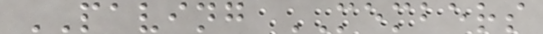PAVING MEMBERS
